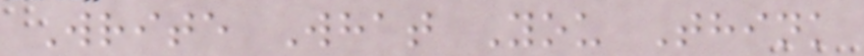Write What You Think
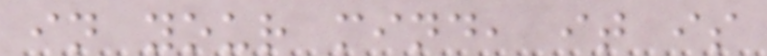in your mind, it is
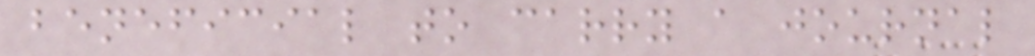beneficial to carry a journal
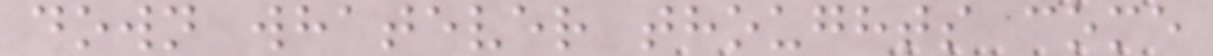down whatever thoughts come
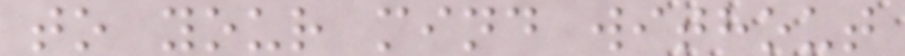to your mind without
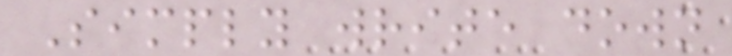Simply write down
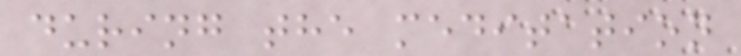during the meditation
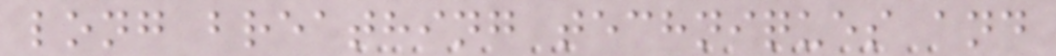long breathing techniques and
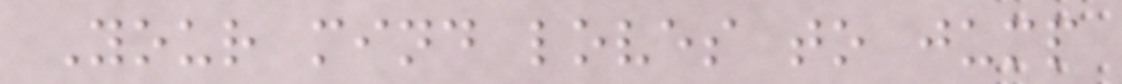Your mind loves to jump
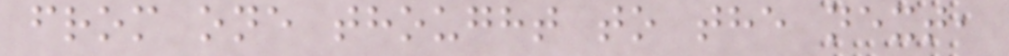from one thought to the next,
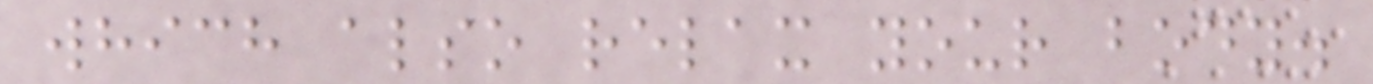which also relax your body.
